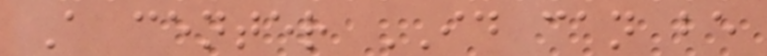A center ID can be
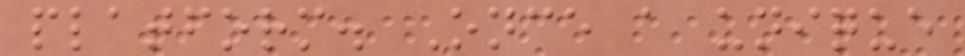platform. Once a unique
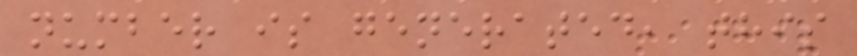number is generated, this
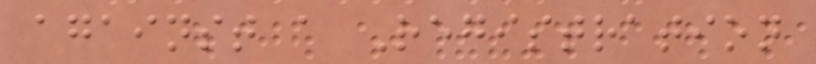against a Registration
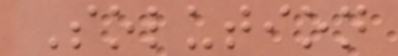Solution
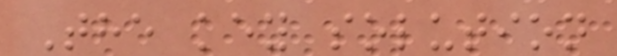The key solution
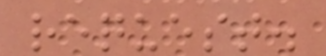request.
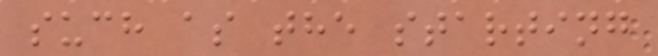such as the starting
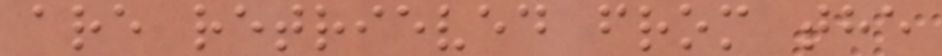are retrieved from the
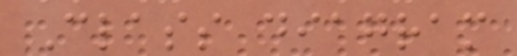Class diagram
